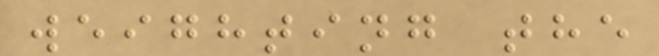weighting the
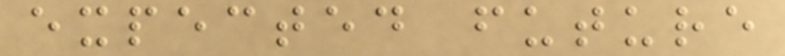expected future
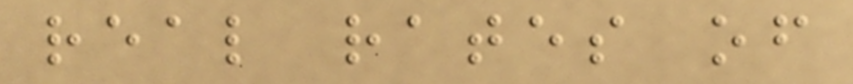real rates of
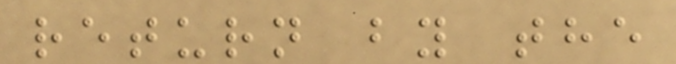return by the
